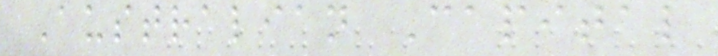Australian Capital
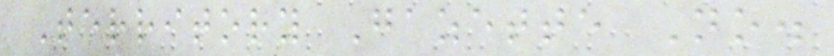Territory Gazette No.
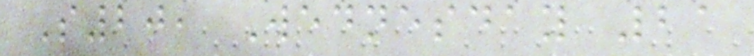S20, Wednesday 21
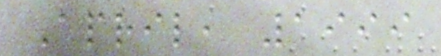April, 1999
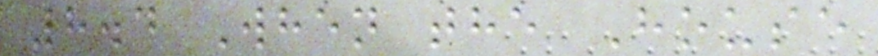8.4 When the House
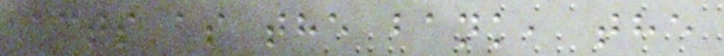acts as the bank, the
